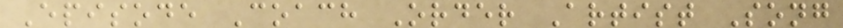Episode Coach Order Artist Song
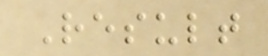Result
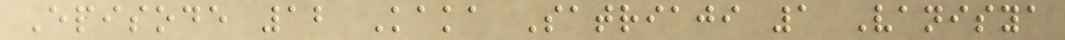Episode 12 Kaka Satriaji 1 Vanisya
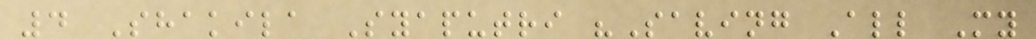4 Shakila Syaputri "Saving All My
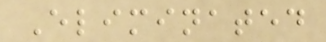Eliminated
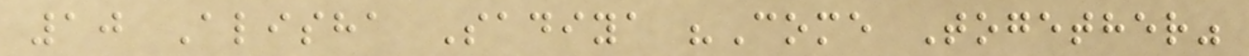10 Alisha Sadiya "Come Together"
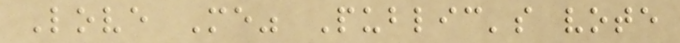Love Me" Public's vote
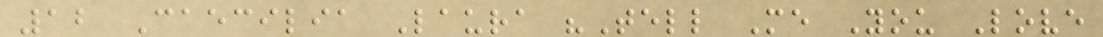12 Caecilia Laura "Tell Me You Love
